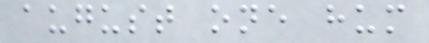august one hum
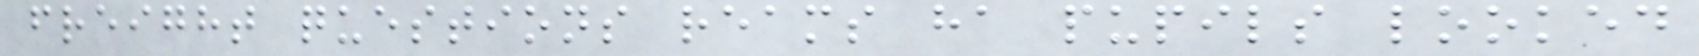freight questions reams ha pupils looked
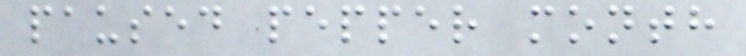paused pepper month
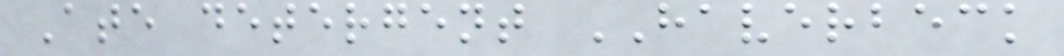Ate detergent HAVERBECK
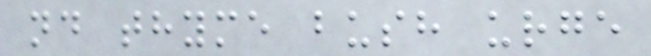nd thyme bush urge
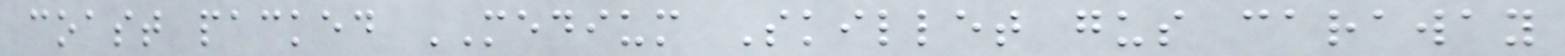coast packed MEDIUM Skillet gus caraway
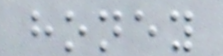honey
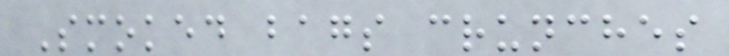Smoked bags crunches
